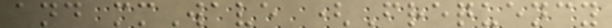and mmWave (Frequency
